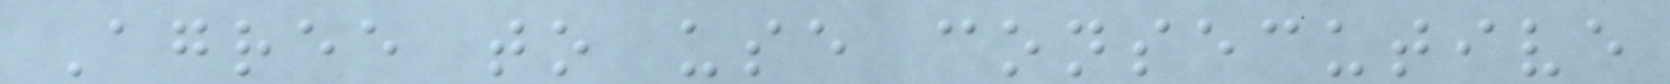Agree to use consecutive
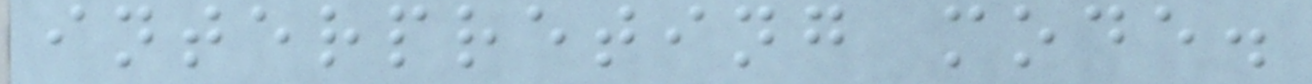interpreting mode.
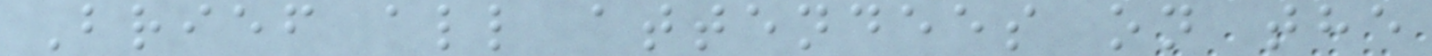Brief all attendees on the
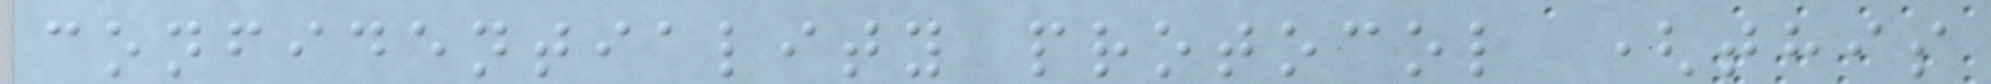confidentiality protocol (this
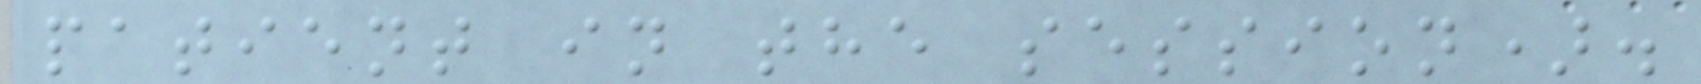patient in the session).
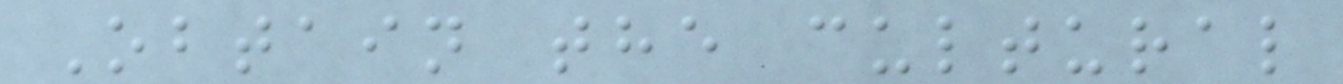Obtain the cultural
